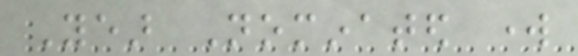Year Nominated work
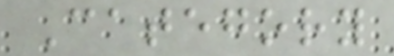Category
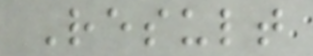Result
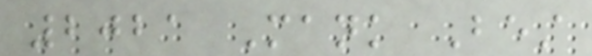2021 Mank Best
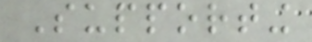Supporting
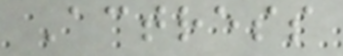Actress
